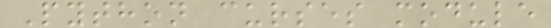Python curses module
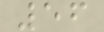56
